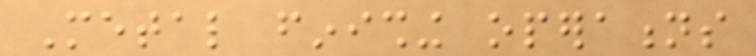Metal finishing operations
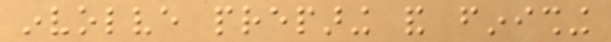involve preparing and finishing
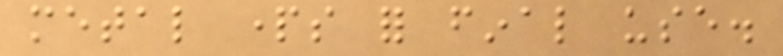metal parts for final use.
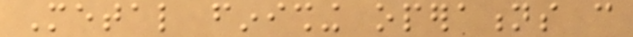Metal finishing operations can
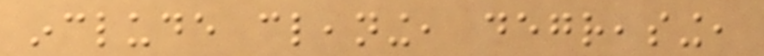include cleaning, degreasing,
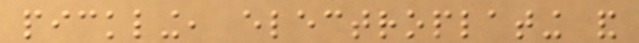pickling, electroplating and
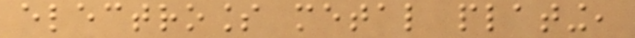electroless metal plating,
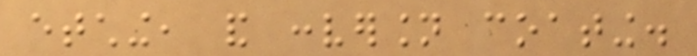etching, and conversion coating.
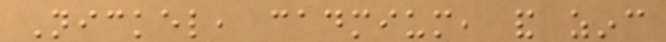Nickel, cadmium, and zinc
